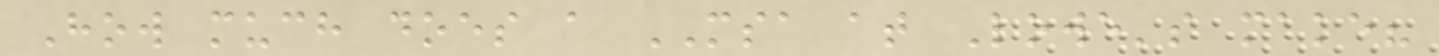How much does a MSA at Lowe's make?
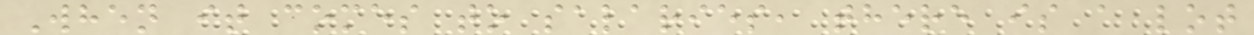When it comes to salaries, there is a lot
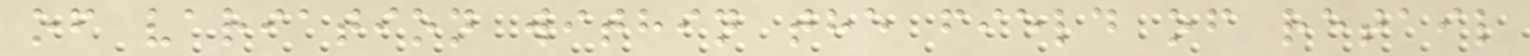of variation within the field of retail
